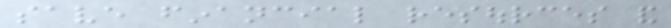save financial resources and
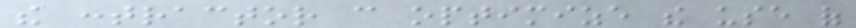the contractor can optimize the use of
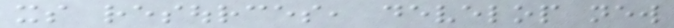its resources, develop new
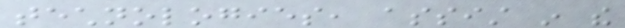technologies, assist in the
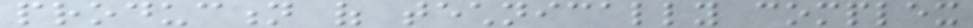production of technically complex
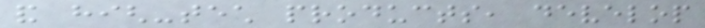and high-tech products, develop
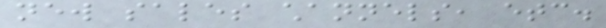new sales channels, etc.
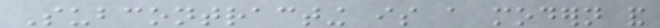Subcontracting is a modern and
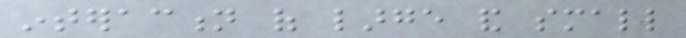interaction of large and small
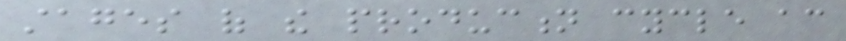stages of the production cycle according
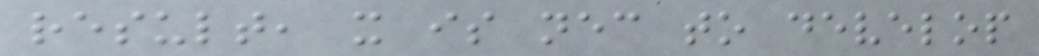result, it is necessary to develop
